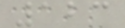123
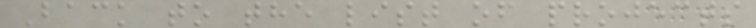Back to the list of projects
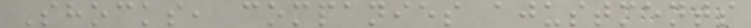Shocks, companies ajustments
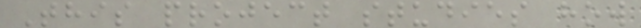This project studies how
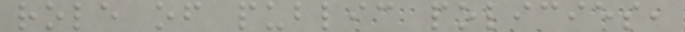role of public policies,
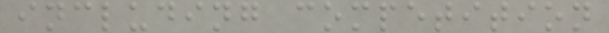including competition
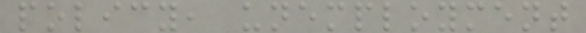policy, unemployment
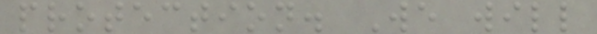protection. We will
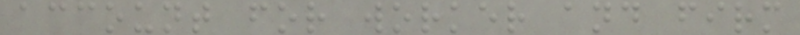account for worker and firm
